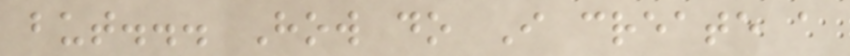but... How do I create a
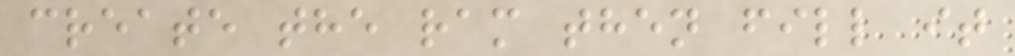create the ram then fill it
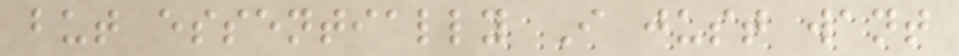but essentially I just want
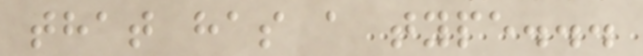that has a type...
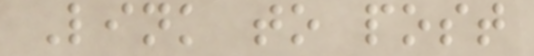Link to post
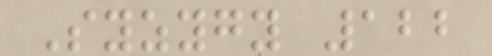Syzygy 122
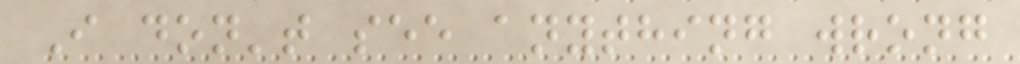I don't see anything wrong
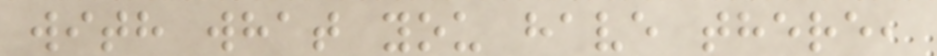with what you have there,
